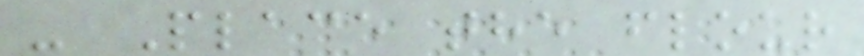- Place the flour
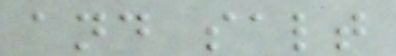and salt
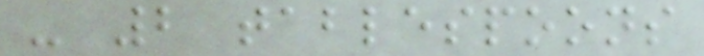- 2 tablespoons
